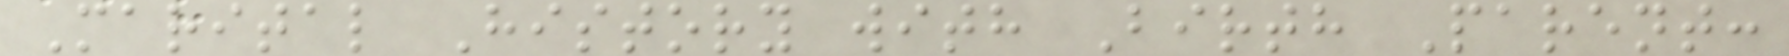Marital History with Birth Parent:
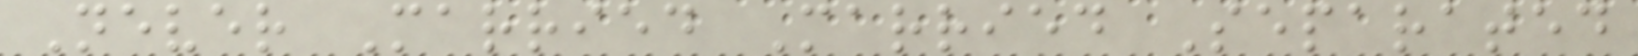Never Married Married Separated
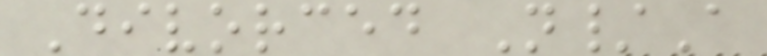Divorced N/A
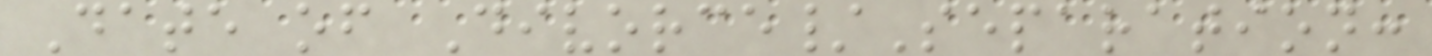Date of Divorce/Separation:
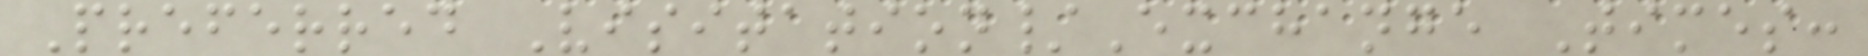Preferred Visitation/Exchange Times:
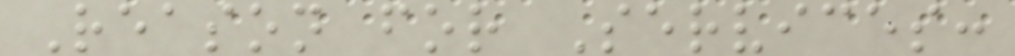Reason for Services:
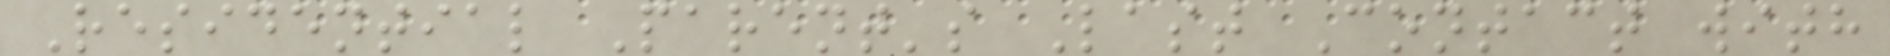Residential Parent's Last Contact with
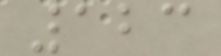123
